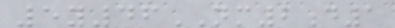5y46NM2d1
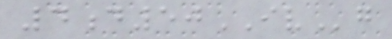4d50IVg
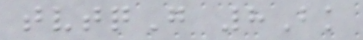tvtqG 8Bk
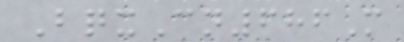BqxCn686M
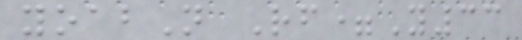yoabN Rf=Y33
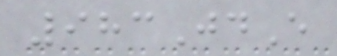983JdE
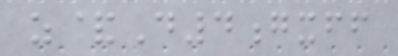z&D4gxff
